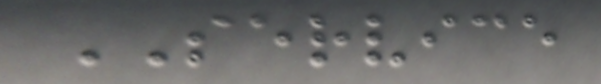SERVICE
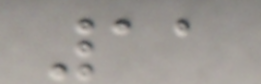11
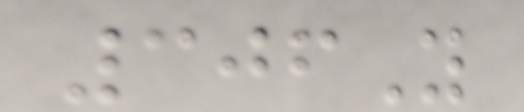306Y
